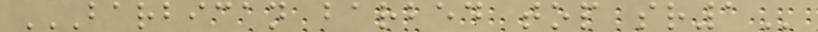BARBICAN BARBED TOP SR1
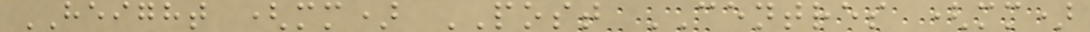HEIGHT (mm) POST CENTRES (mm)
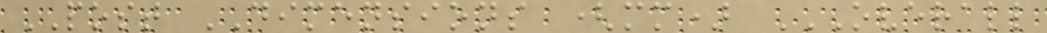POST DIMENSIONS (mm) OVERALL
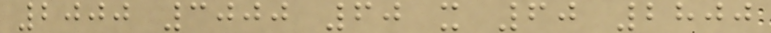2000 3000 60 x 60 2800
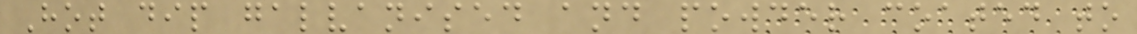Hot dip galvanised and powder coated to
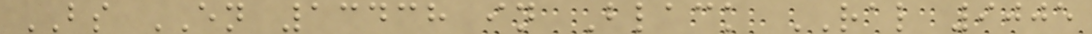BS EN 13438 in Black RAL 9005
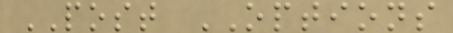POST OPTIONS
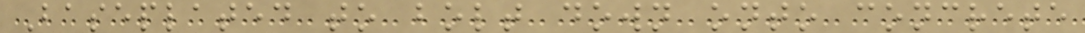Baseplated to bolt down onto concrete
